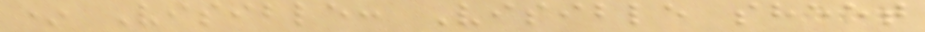* Visible: Visible sheet
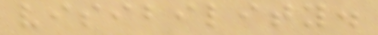visibility.
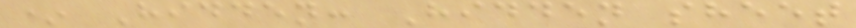* Hidden: Hidden sheet
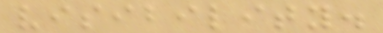visibility.
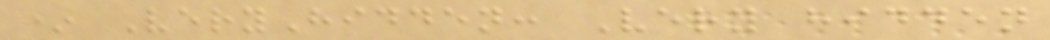* VeryHidden: Very hidden
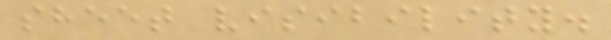sheet visibility.
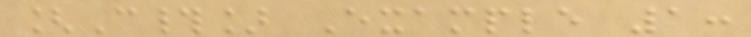[C#] Example 1:
